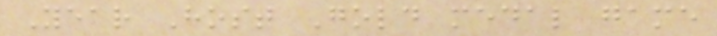Year Host Gold medal game
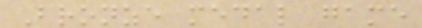Bronze medal game
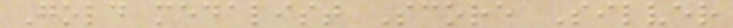Gold medalist Score Silver
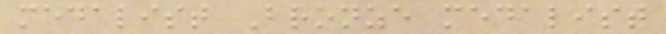medalist Bronze medalist
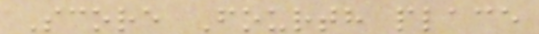Score Fourth place
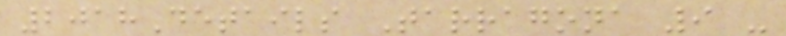2018Details Tarragona 9 -
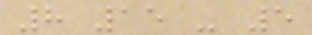8 15 - 5
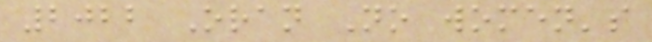2022 Oran No women's
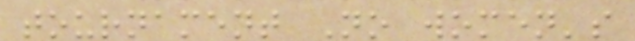tournament No women's
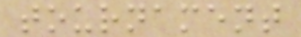tournament
